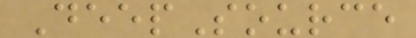DeepSource
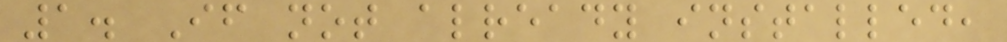1. If not already installed,
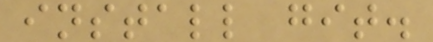install git.
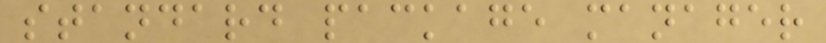standard package manager
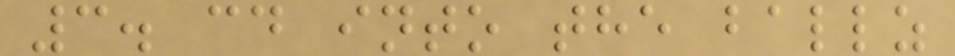3. cd into the ballz
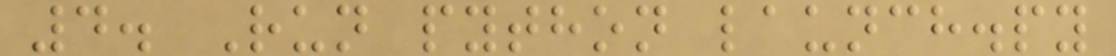4. Run python launch.py
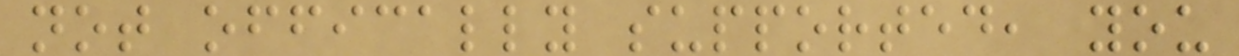not offically supported, you
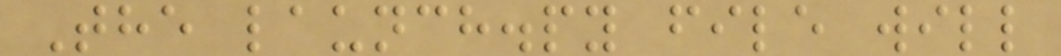The launch.py file will
